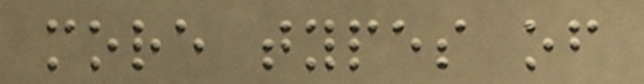more types of
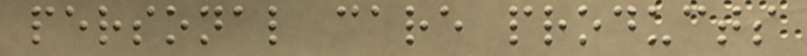personal care products
